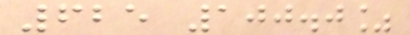625 100.0%
